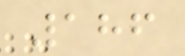186
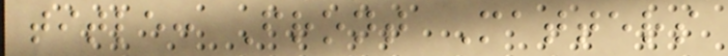title: Front Matters
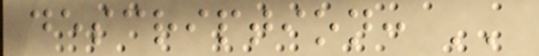description: ''
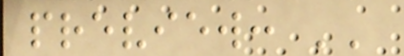preview: ''
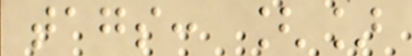tags: []
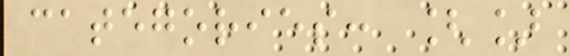categories: []
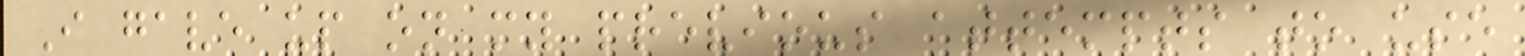I gave up on my previous attempts to use
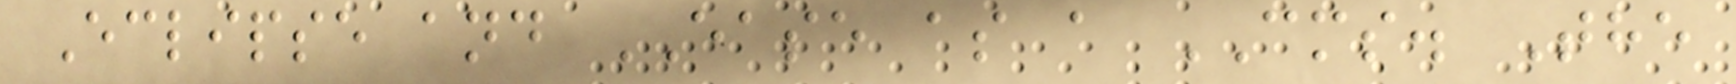Eclipse and EASE as a CMS. The
